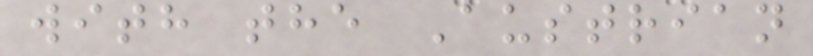with the Austrian
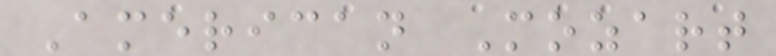American Mozart
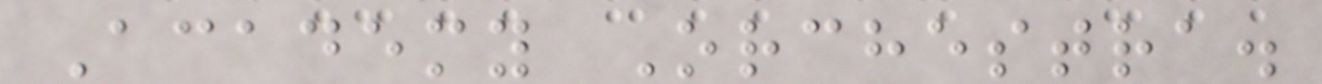Academy Orchestra.
